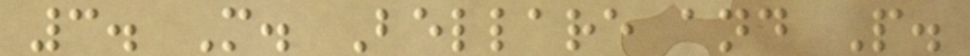3. M. Bellare and P.
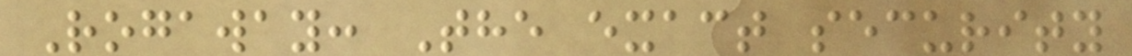Rogaway: The exact security
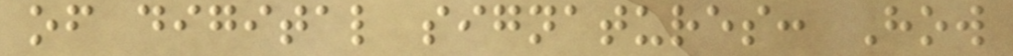of digital signatures: How
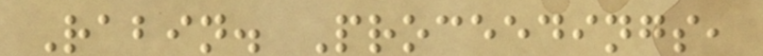Rabin. Proceedings,
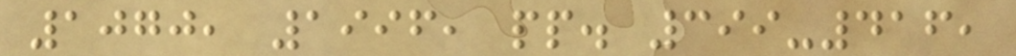1070, 1996, pp. 399-416,
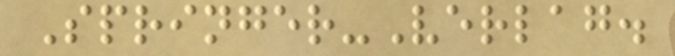Springer-Verlag.
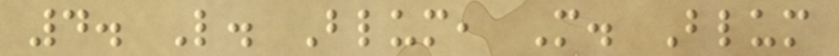4. L. Blum, M. Blum
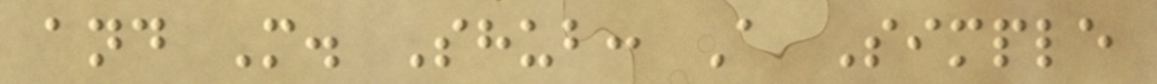and M. Shub: A Simple
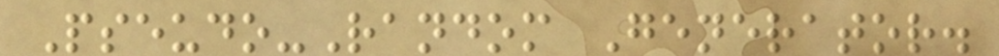Pseudo-Random Generator.
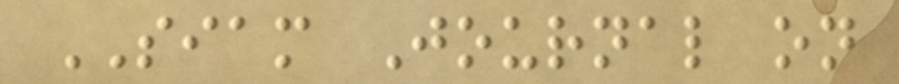SIAM Journal on
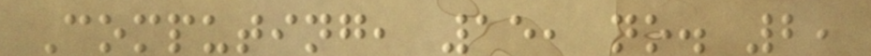Computing, 15, no. 2,
